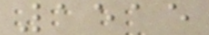1515
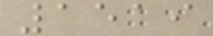1519
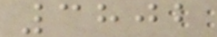3802
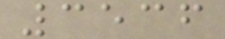3536
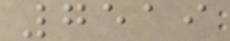7519
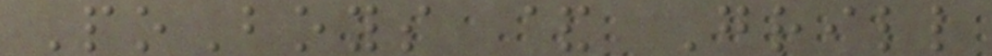PoBoys & Grill
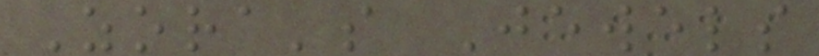Zora's Jewels
